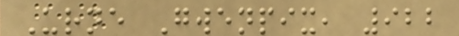Urne Gwenpix, 922
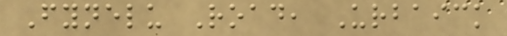Fynelu Road, Urbaick
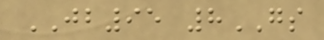JB95 8GS
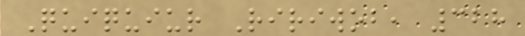Quiquiur Ririwob, 328
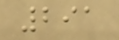291
